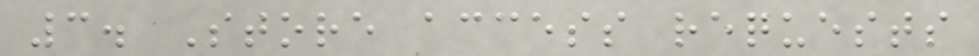3. Store access requests
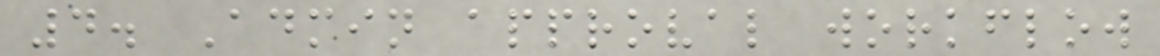4. Admin approval workflow
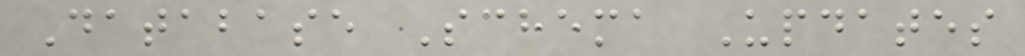Database Schema Updates
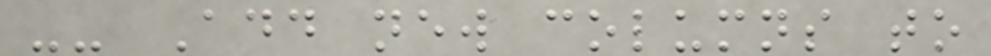-- Add new columns to
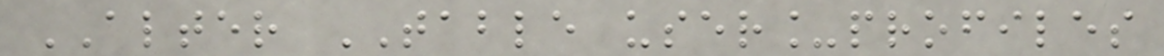ALTER TABLE user_profiles
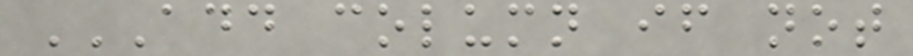ADD COLUMN IF NOT
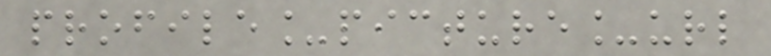profile_picture_url
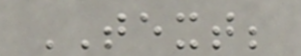TEXT;
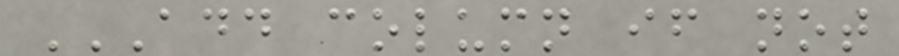ADD COLUMN IF NOT
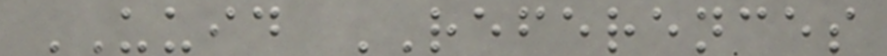UUID REFERENCES
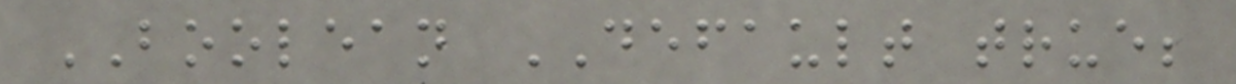BOOLEAN DEFAULT true;
